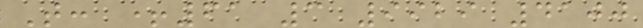T: +61 3 9929 4100
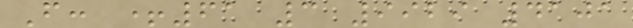F: +61 3 9929 4101
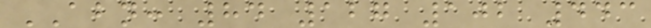ABN: 84 127 102 443
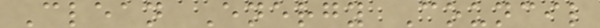Clean Energy Council
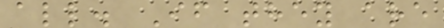all. If they are
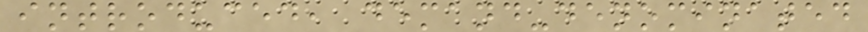introduced, demand-denominated
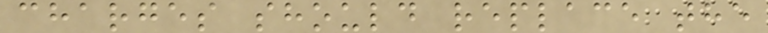charges should replace the
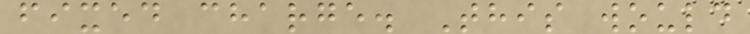fixed charge. This would
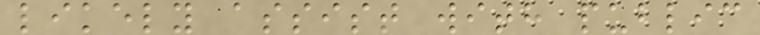likely assist with public
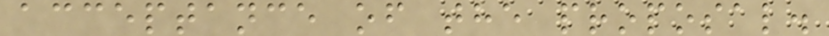acceptance of the proposal.
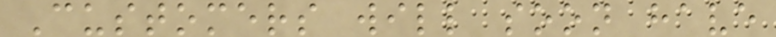Customers will soon have
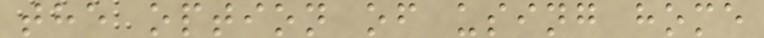the option of using home
